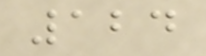124
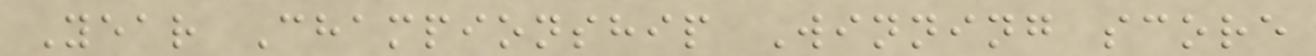Year Championship Winning score
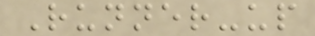Runner-up
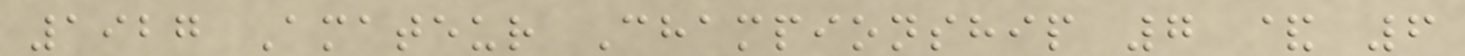1927 Amateur Championship 7 & 6
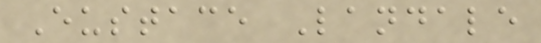Eustace Landale
